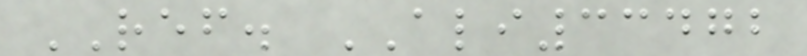REF. ALI33472
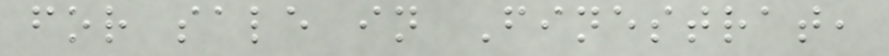for sale in Finestrat,
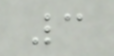3
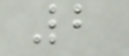2
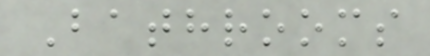Bathrooms
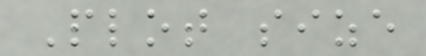Plot size
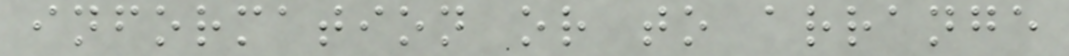information or to arrange
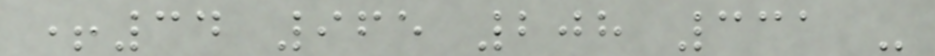+34 965 208 331 -
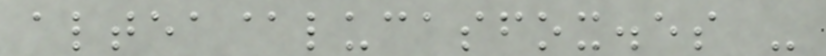altea@lucasfox.es -
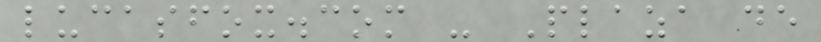lucasfox.com - Plaza de
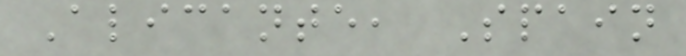Alicante, Spain
